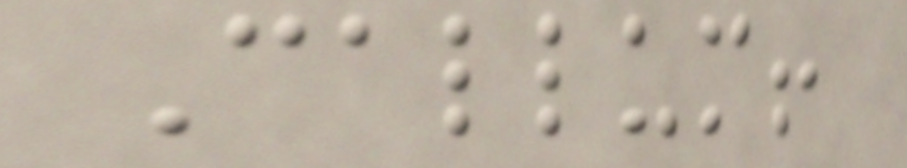Callum!
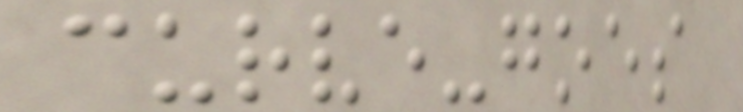curve-goes
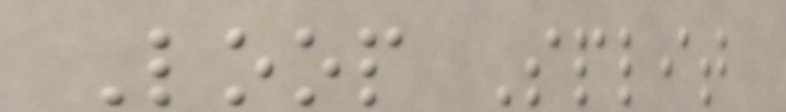Loop Split
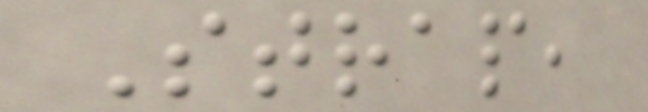Strap,
